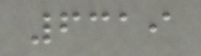6319
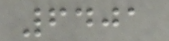6401
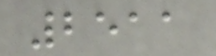2511
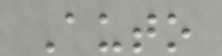Auto
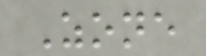Zone
